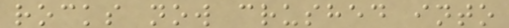rocks now crushed into
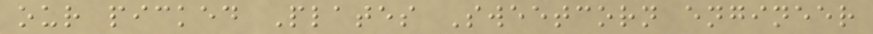our picked Plates Sweetcorn engineer
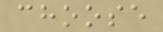choose
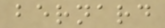bernard
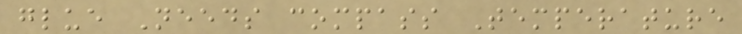glue Needs compass Temperature
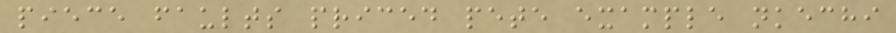piece faults priced pete example nkechi
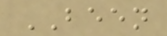BEEN
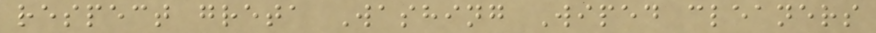respect greta Washing Wiped cleaners
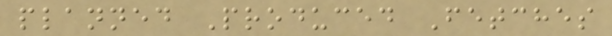planned Produced Fetches
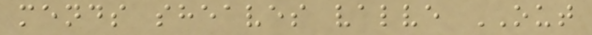mends sheaves valve OUT
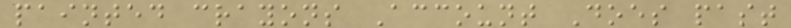painted crayons Account Does past
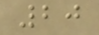20
